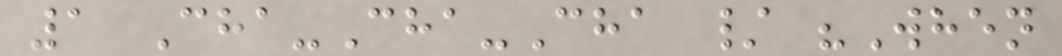1 Cha-Cha-Cha / "When
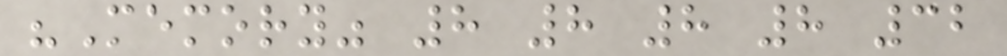"Memory" 8 8 8 8 32
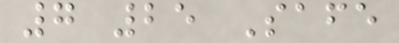7 25 Safe
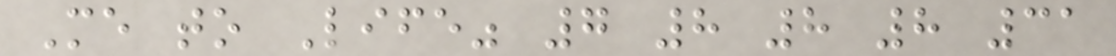Me to Life" 7 8 8 8 31
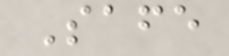Safe
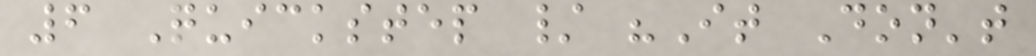6 Quickstep / "It Don't
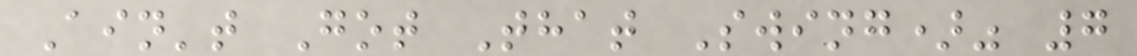Ain't Got That Swing)" 7
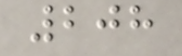208
